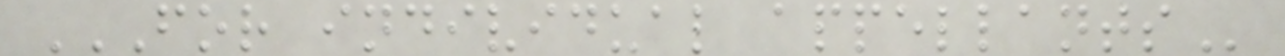FOR INDIVIDUAL APPELLANTS
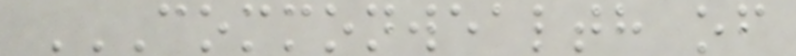COMMONWEALTH OF
